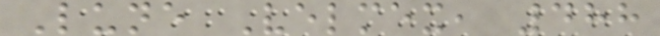Lune Velmex, 488
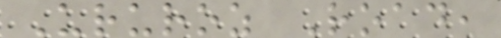Ururoz Road,
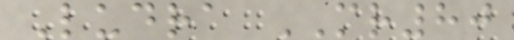Ludra MR80
